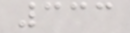333
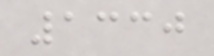1330
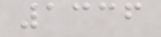1336
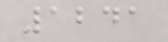1241
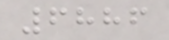6886
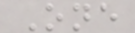One
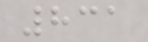831
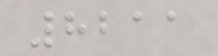8211
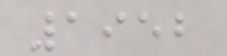1952
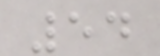54
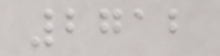2712
